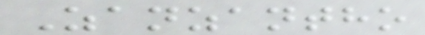Zanzantho
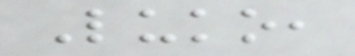Luko,
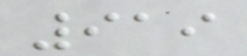919
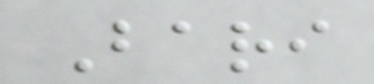Bari
